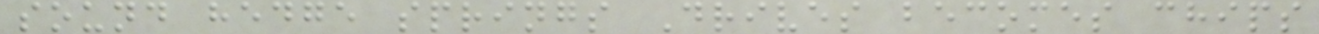sound hedge springs Drives becomes chips
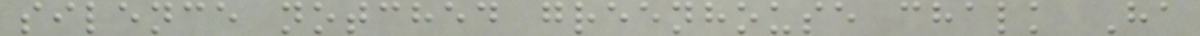silence notched greenhouse chalk Ha
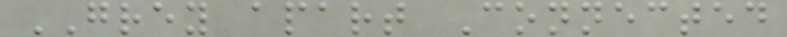GREY apart Connected
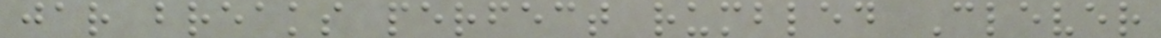jar breaks perfect rumbled Clever
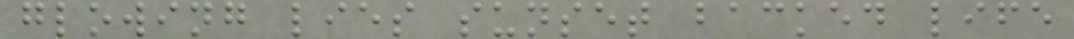glowing lies sunset backed life
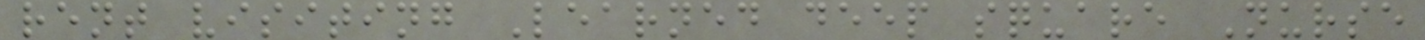rent visiting Learned deep square Nurse
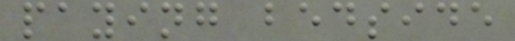paying bedside
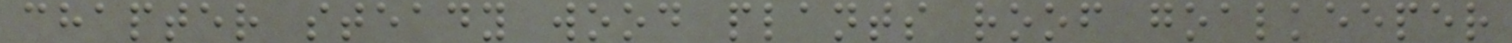chapter steady wood plants roof goalkeeper
